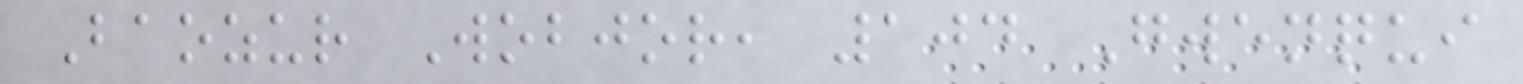Baozur Wobjor, 104 Gwenqui
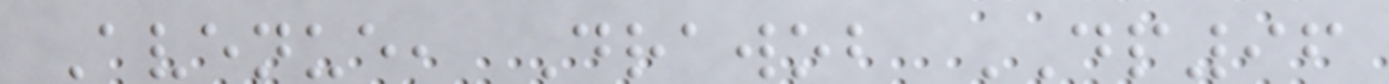Avenue, Drawob DP96
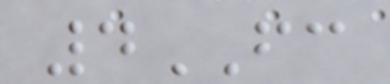4FC
